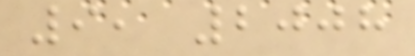9, 2008
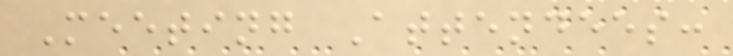Meeting Attendees:
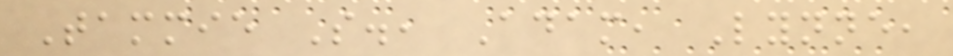Tammie S., Adam, Lynne,
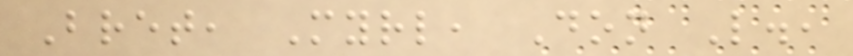Bret, Myrl, Don L.,
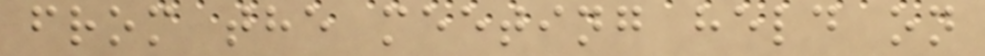from the meeting held on
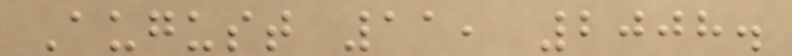August 11, 2008.
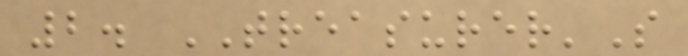2. TREASURER'S
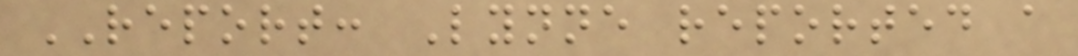REPORT: Lynne reported a
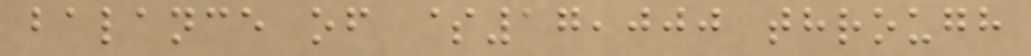balance of $17,000 through
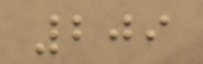209
